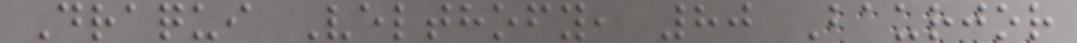Draqui Velthofy, 80 Baurjor
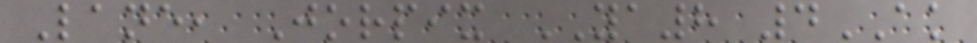Lane, Jorpix YA8 4AK
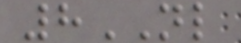8NL
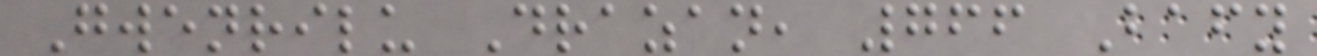Gwenrilu Drazan, 766 Bafy
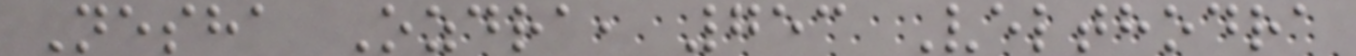Nesha Ozdra, 753 Velthodra
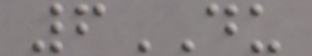6DU
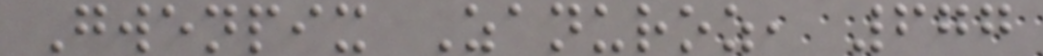Gwenpix Zanuroz, 677
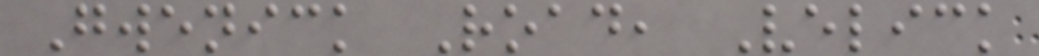Gwenick Road, Velick
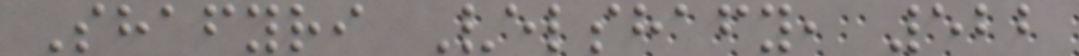Shafyri Velshafy, 522
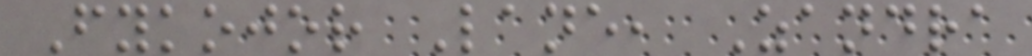Fykojor Lane, Zandra
